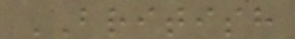BRITISH
